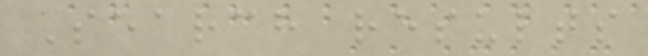Search results
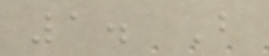1. B
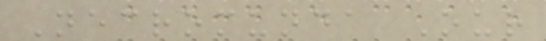Necromunda Our
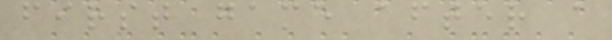first game after a
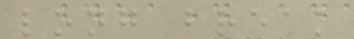long break
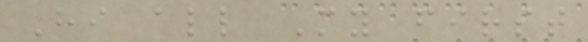Hi all My first
